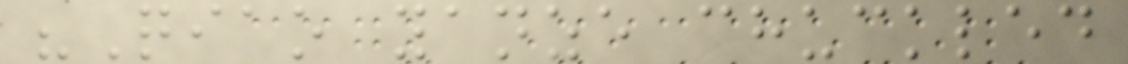"Qiao yanze chuckled
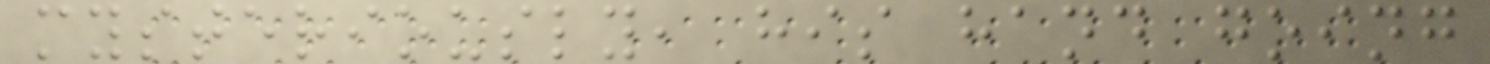mysteriously, his hand going
